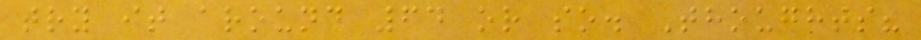try it around 64 or so. Thoughts?
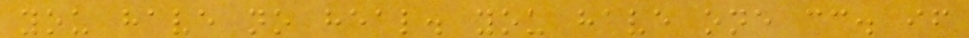you have no heal. you have one cc. if
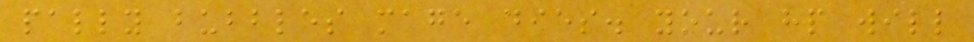pally bubbles mage dies. your hp will
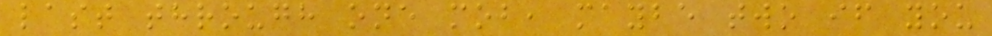last through one mob, maybe two if you
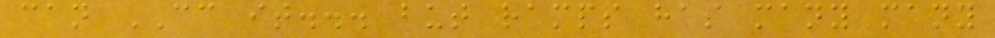can CC it... but ramps has many many
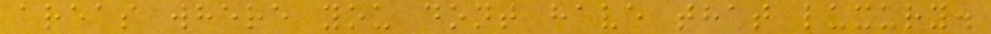areas where you dont have that luxury.
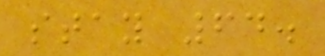stay 64.
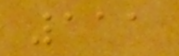111
